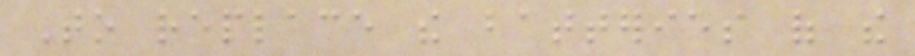To replace the batteries of the
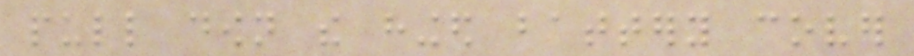pull down the hinged battery cover
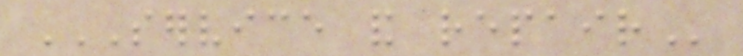SERVICE AND REPAIR
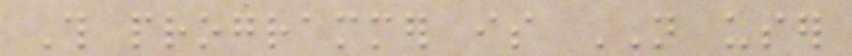This programmer is NOT user
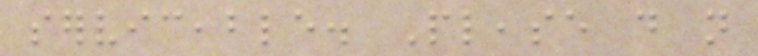serviceable. Please do not
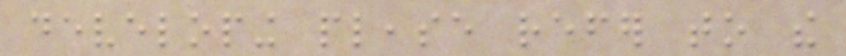developing please refer to the
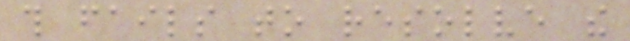this fails to resolve the
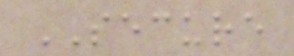SECURE
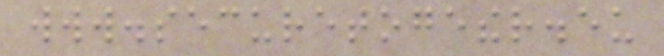www.securetogether.eu
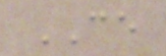CE
